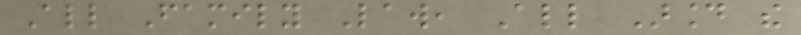All Family Law, All Around the
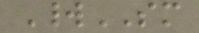WorldSM
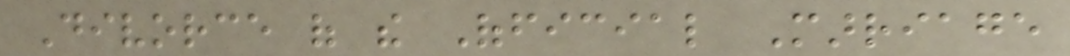Divorce of the Official Marriage
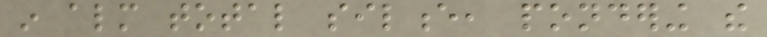in almost total silence, pondering the
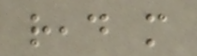read more
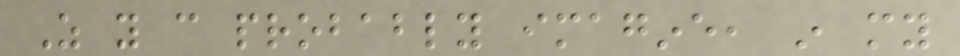As you can probably imagine, in my
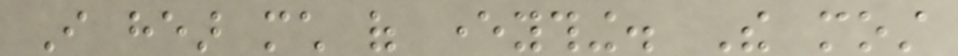I hear much of everything. The most
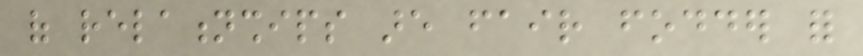of relationships are fair fodder for
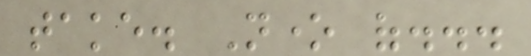take. None of...
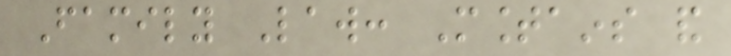Family Law: Mountains and
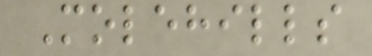Molehills
